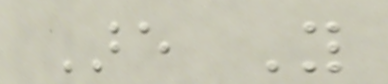Are You
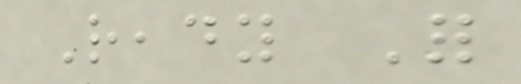Ready For
